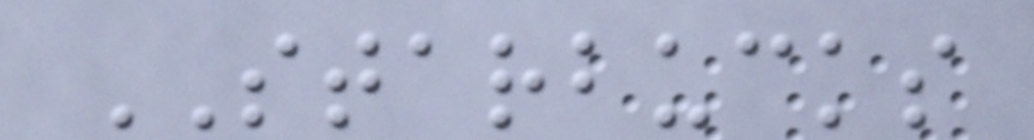STARBUCKS
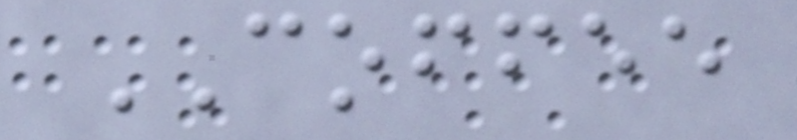COFFEE
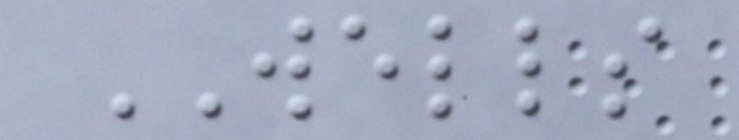WELLS
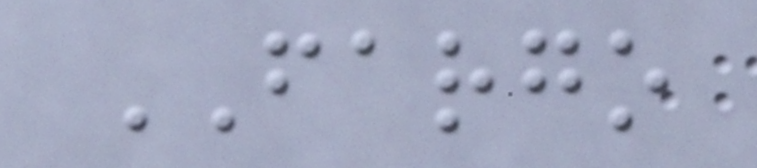FARGO
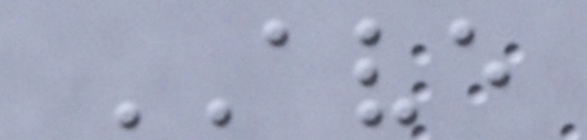AVE
